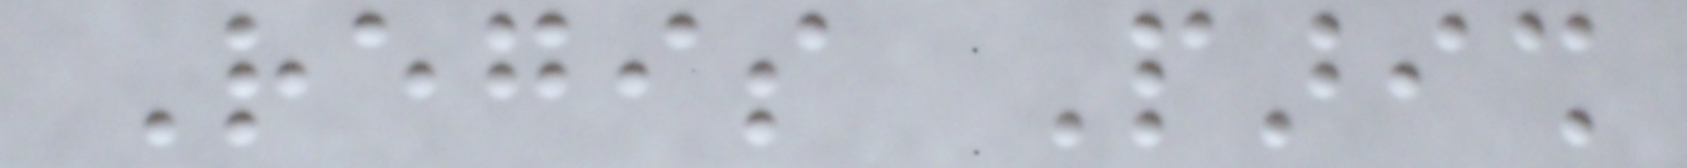Regis Parish
